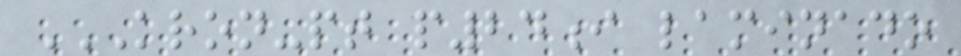KRON-PT P24I LAMINADO
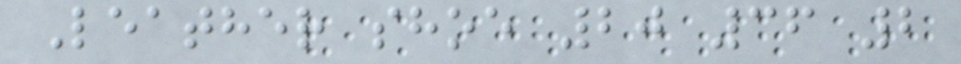Leather shoe 20 36 2
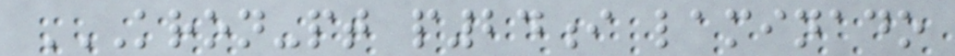KRON-PT P24I LAMINADO
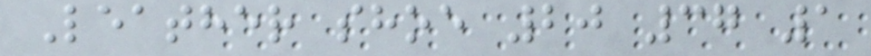Leather shoe 20 37 1
